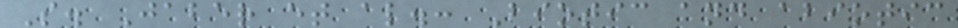S. Jaber et al.: Biotic and abiotic
